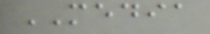MEDIA
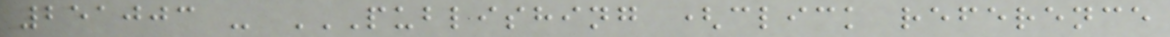251003 - PUBLISHING (CLICK REFERENCE
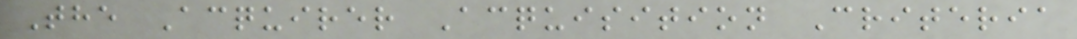The Acquirer Acquisition Criteria
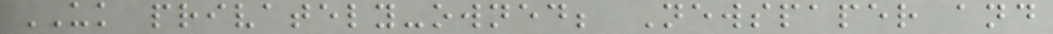UK privately-owned; Newspaper and
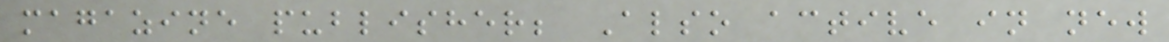magazine publisher; Also active in new
